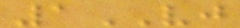1VJ
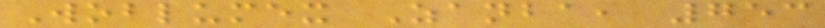Woblumex Zanba, 753
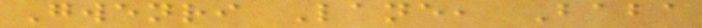Gwenri Lane, Baba
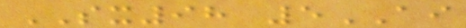SX98 5AI
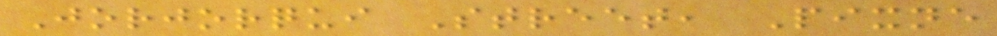Jorjorqui Street, Pixne
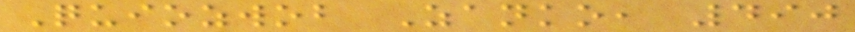Quiozwob Zanko, 490
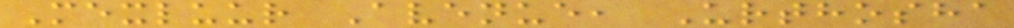Mexluur Avenue, Urthosha
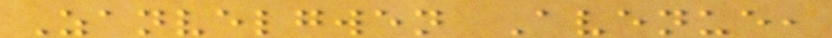Zanvelgwen Avenue,
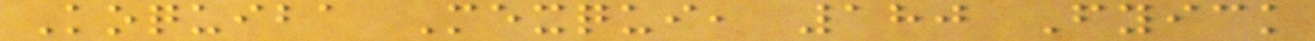Koquiba Mexqui, 180 Fyick
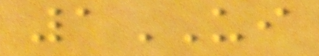1UI
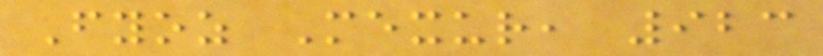Fyoz Mexur, 923
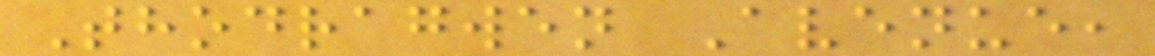Thodragwen Avenue,
